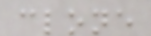clone
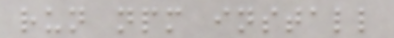run npm install
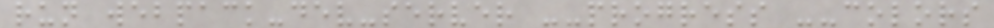run webpack-dev-server --progress --colors
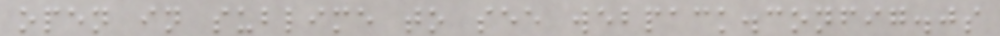open in sublime to see webpack.config.js
